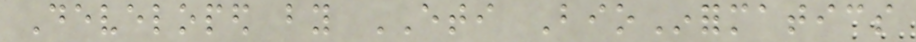Developed by ETI BioInformatics
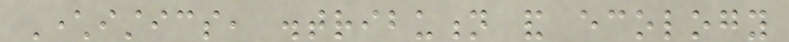Characteristics, distribution and ecology
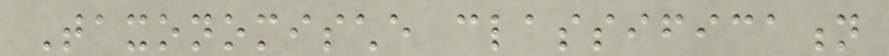Taxonomische classification
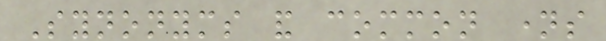Synonyms and common names
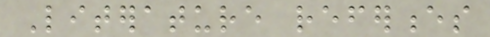Literature references
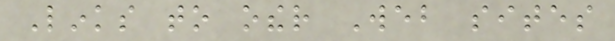Links to other Web sites
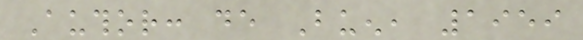Author: de Buen, 1959
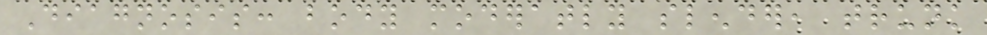Diagnosis: body moderatly slender, trunk
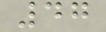47
